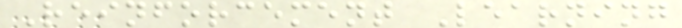Reinforcement Learning
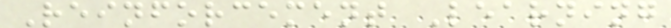Reinforcement Learning
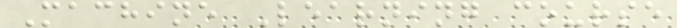Machine Learning course
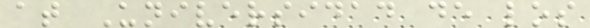at Universidad de los
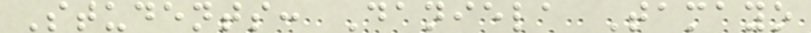Students: Daniela Tamayo
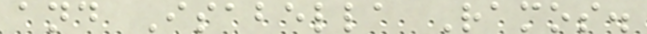and Isabella Ramos.
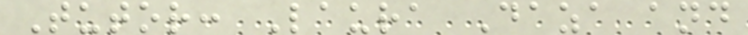Tutor: Laura Daza and
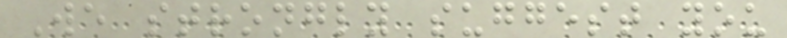We strongly suggest you
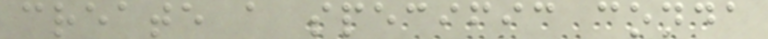create a specific conda
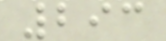293
